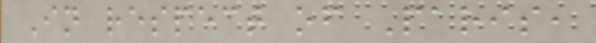In respect of Paris,
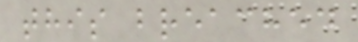this breached
